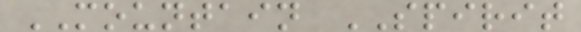MOUNTAIN SPIRIT
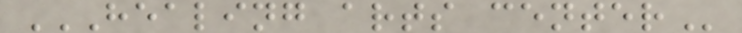HEALING ARTS CENTER
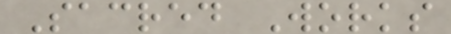Sacred Works
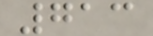713
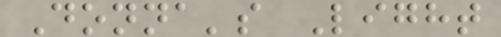Donna's Light
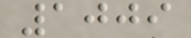1009
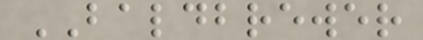BALDBREWER
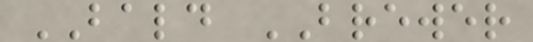BALD BREWER
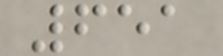651
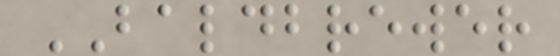BALDBREWER
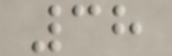38
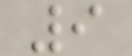9
